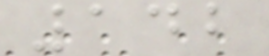142
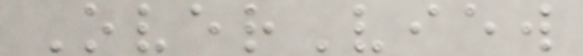OverView
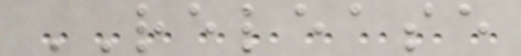RELEASE
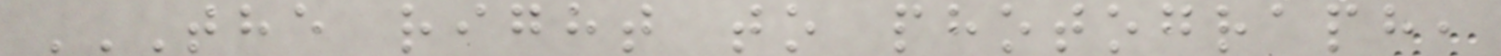THE RIGHT TO PHOTOGRAPH,
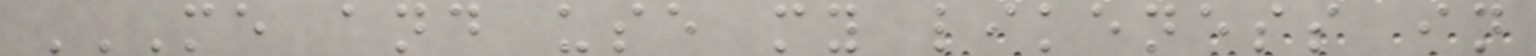ME AND USE MY LIKENESS IN
